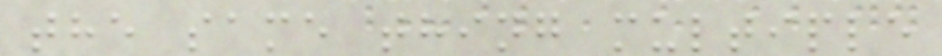the same thing multiple
